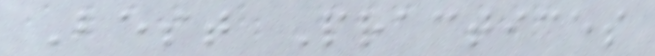Best Practices
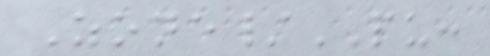Zone/PU:
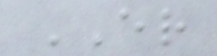ER
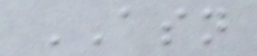ASN
